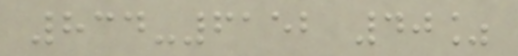834-6152 40%
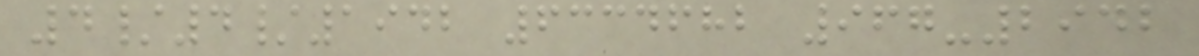4/4/1942 6334682 967-2942
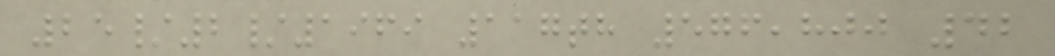25/2/1969 117th 576,800 42
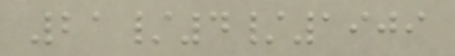21/4/1909
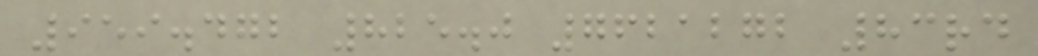959.472 825.0 7621272 83rd
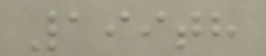199th
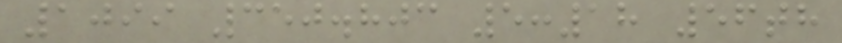1099 350.803 5:18 56th
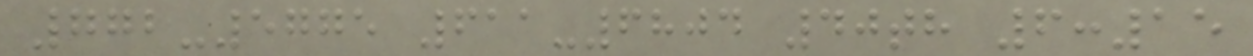772-5775 611-6804 40th 6:15
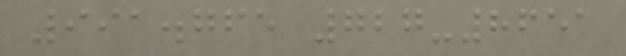991.765 727-8651
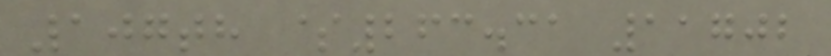107th $263.31 11702
